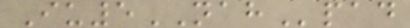Iu5NAHpad
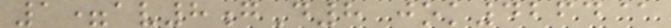1=av8gD8 jok4264@
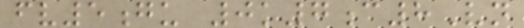fv5gu 0k7c8Vn
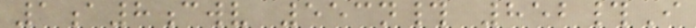1a8cwv 553n# 852#I
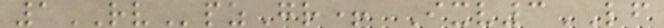1RVpzGr+ Ixv3LF
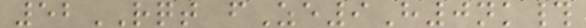52RQT fZe9H0nk#
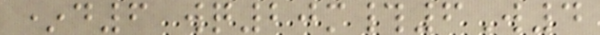*d6 wq20m#6W4
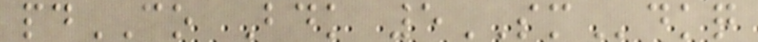pdCO Bdk 5SMdkq
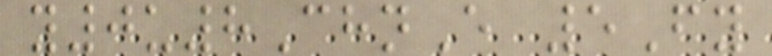y0u8ChnE 5Fy
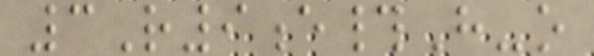3R9e#H-o
